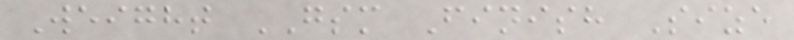Weight GSM Finish Size
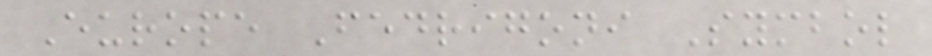Europe Fedrigoni Symbol
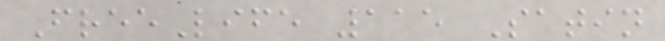FreeLife 115 Satin
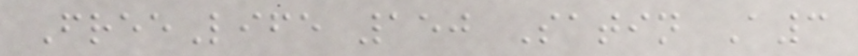FreeLife 150 Satin A3
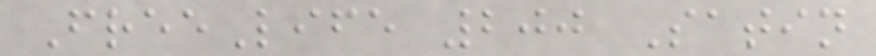FreeLife 200 Satin
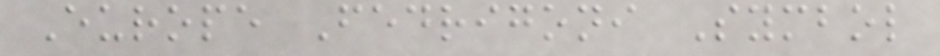Europe Fedrigoni Symbol
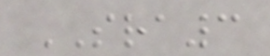SRA3
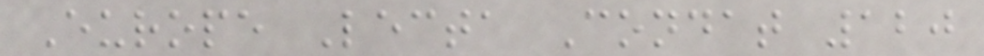Europe Lecta Condat 120
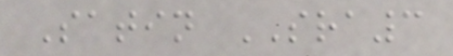Satin SRA3
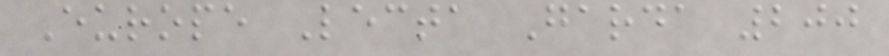Europe Lecta Garda 200
